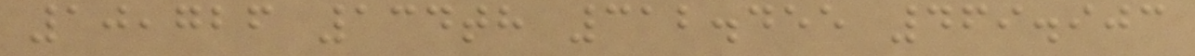10,726 134th 312.455 469.903
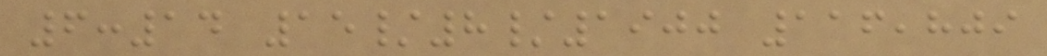6:14 15/8/1900 116,809
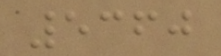5360
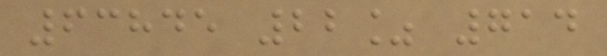63845 22% 714
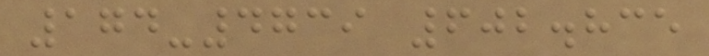174-4739 602.835
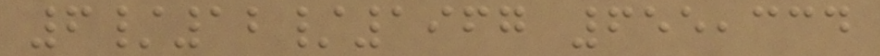6/12/1967 655,334
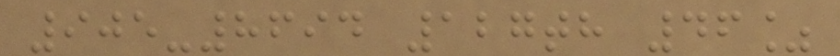905-8694 127th 46%
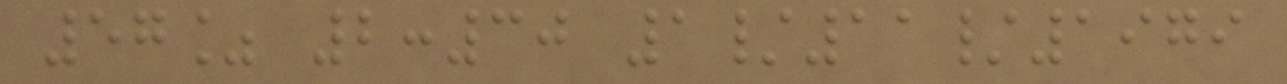57% 2:30 1/11/1979
